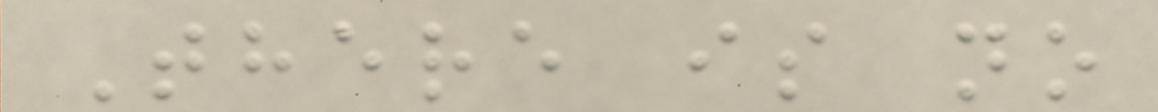There is no
